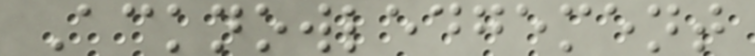Acknowledgement
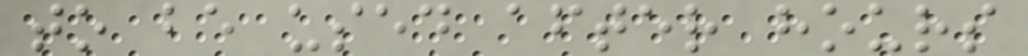to be used after hours
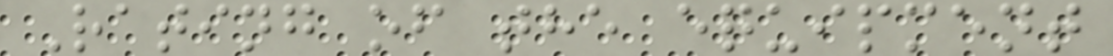Rating of the equipment
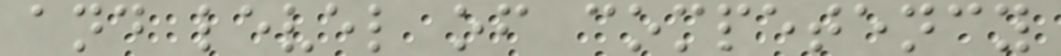and level of competency
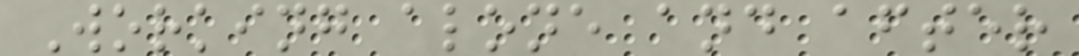Working alone and after
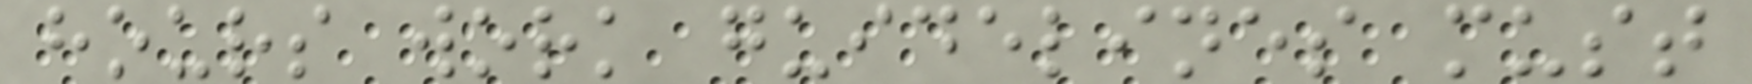hours work guidelines must
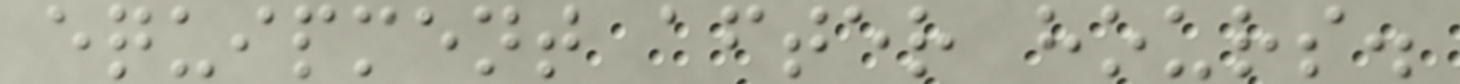equipment after hours.
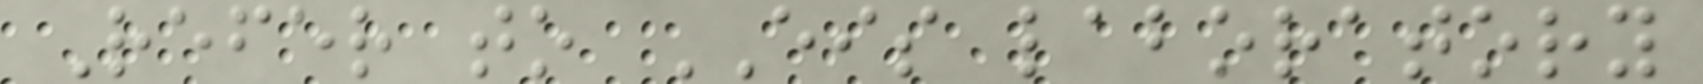Refer to EIS laboratory
